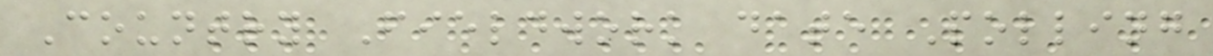Country Fieldwork date Polling
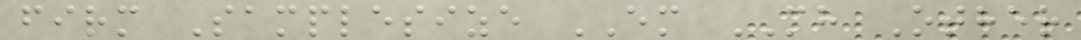firm Samplesize EM MH Other
